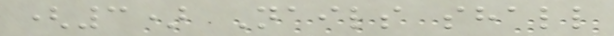(3) Nails shall
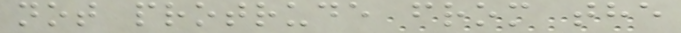not protrude from the
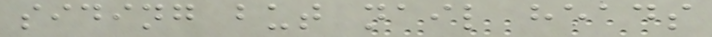siding but nail heads
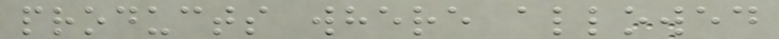products where allowed
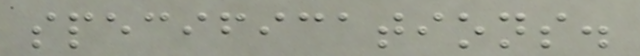specifications.
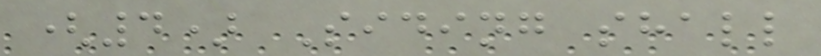(4) Siding shall
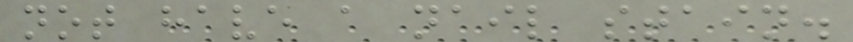not have a nail stain.
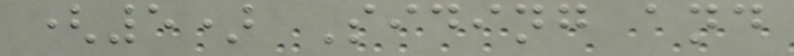(5) Siding and
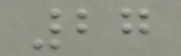27
